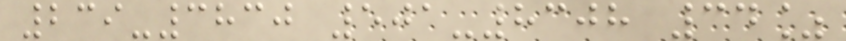239-3830 501-8308 34%
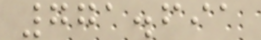771.691
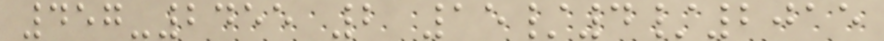457-2455 2 15/4/2015
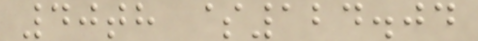40th $124.04
